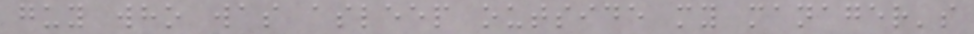guy who was asleep outside my manager's
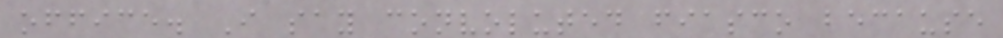office. I say convoluted fiasco because
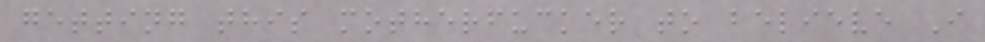getting this motherfucker to believe I
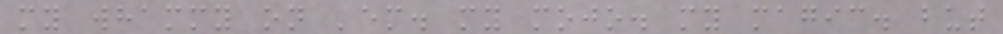my whammy on 'em. my mojo. my magic. but
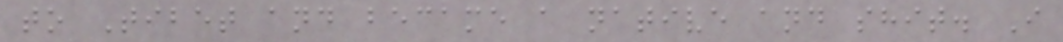to Tibet and became a native and shit. I
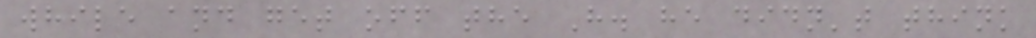while and get off the H. he didn't think
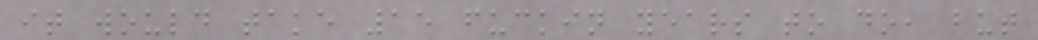it would take 15 fuckin years to do, but
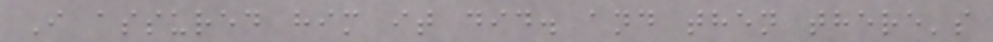I assured him it did. and then there's
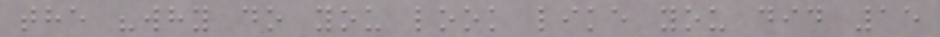the "why do you look like you did 15
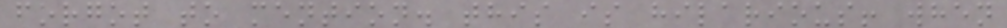forgot to mention. this is hilarious! when
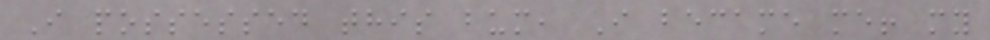I possessed this bum, I became me! my
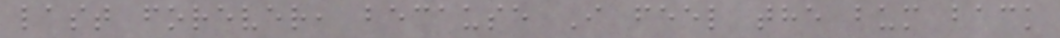last forever, because I feel the bum back
